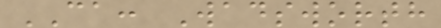CA: Wadsworth
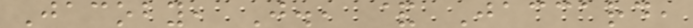Jacoby, J., & Jaccard,
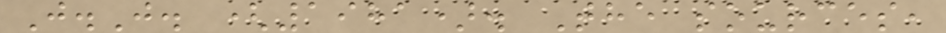J.J. (1981). The sources,
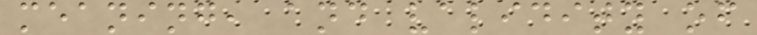meaning, and validity of
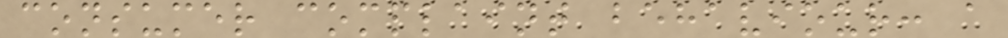consumer complaint behaviour: a
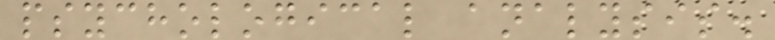psychological analysis.
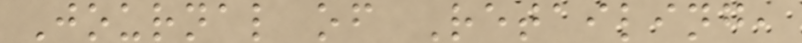Journal of Retailing,
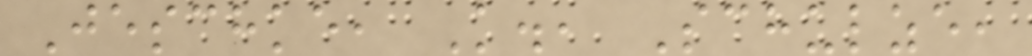Jeschke, K., Schulze,
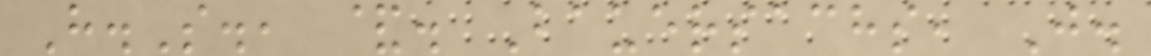H.S., &. Bauersachs, J.
